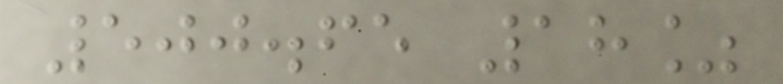500.65 18%
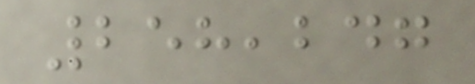258,247
